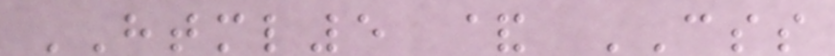HTML5 & CSS
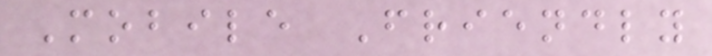Mobile Friendly
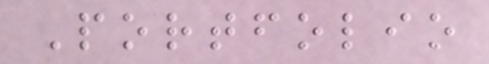Portfolio
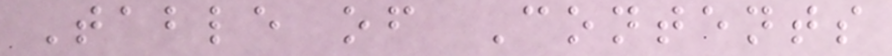Table of Contents
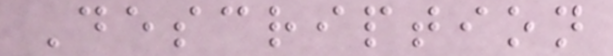Description
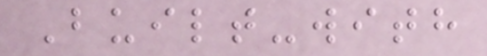Built-with
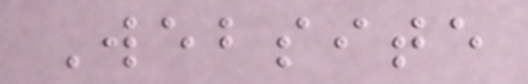Website
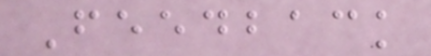Feedback
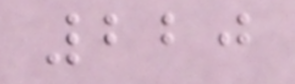220
